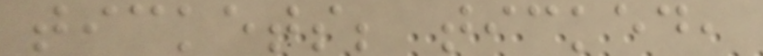tickets; ticked,
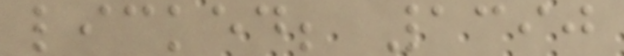licked; 1390
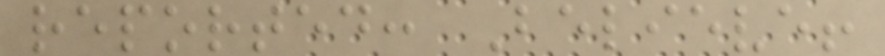reported: Believe!
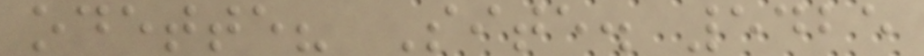odette? Site. 5425
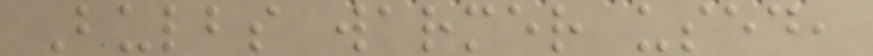Bulbs warmer used,
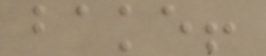bake!
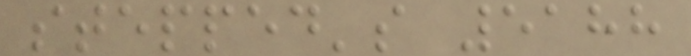stepped's 5188
